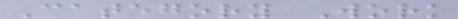Category Work
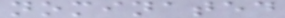nominated
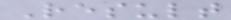Result
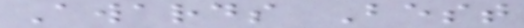Awards Best
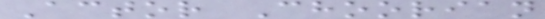Actor Choorian
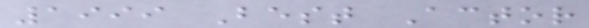1999 Best Actor
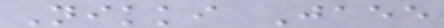Nikki Jaee
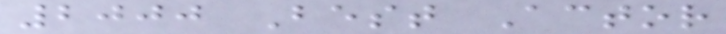2000 Best Actor
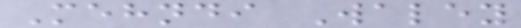Mehndi Waley
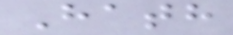Hath
